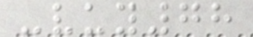-vuy78
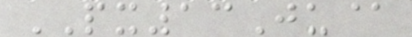PX13Ju@
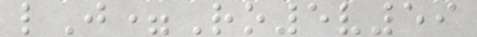lJ=Ro5v59
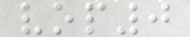vop0
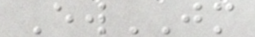EwJM
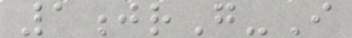1jrG-I
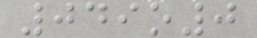049o0
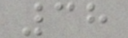38
